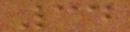34
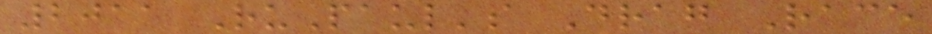2011 RuPaul's Drag Race
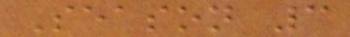Season 3
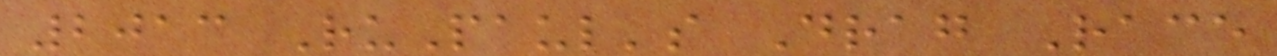2013 RuPaul's Drag Race
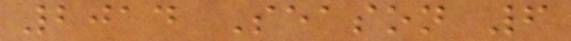2014 Season 6
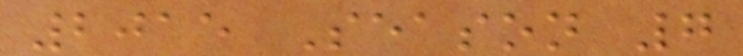2015 Season 7
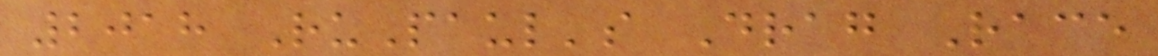2018 RuPaul's Drag Race
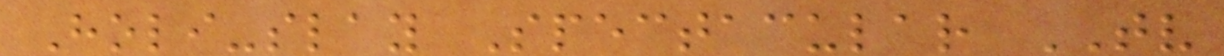Holi-slay Spectacular TV
